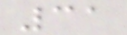31
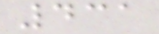431
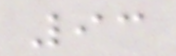93
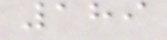189
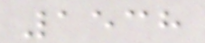1538
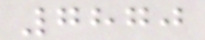7870
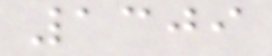1309
